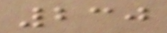230
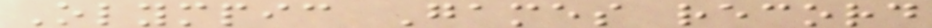Olympic Games record
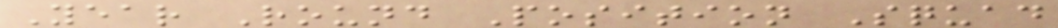Year Round Position Squad
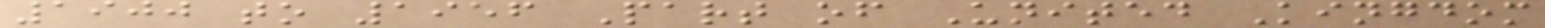1900 to 1956 Part of United Kingdom
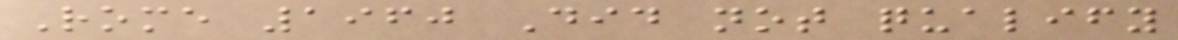Rome 1960 Did not qualify
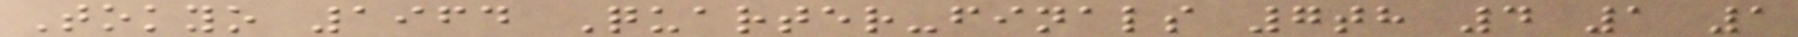Tokyo 1964 Quarter-finals 7th 4 1 1
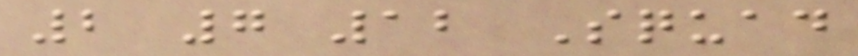2 7 12 Squad
